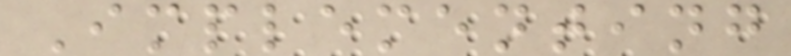Implementing
